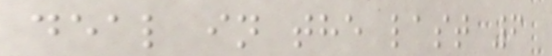deal in the last 6
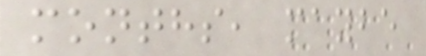months, maybe
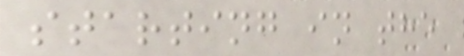starting in the
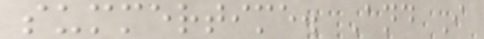summertime. And I
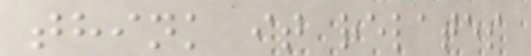think it relates
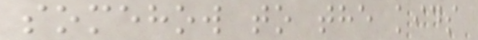somehow to the kids
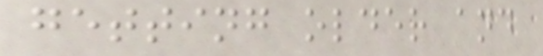getting older and
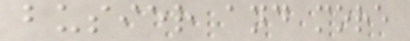busier and more
